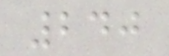240
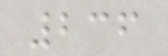236
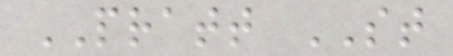PRATT ST
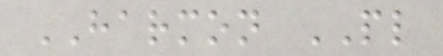HARMON PL
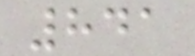841
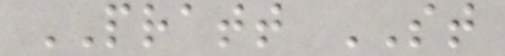PRATT ST
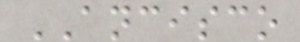ANCISCO
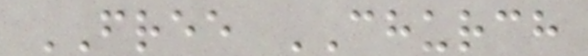FREE CHURCH
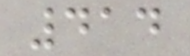414
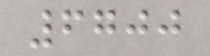6700
